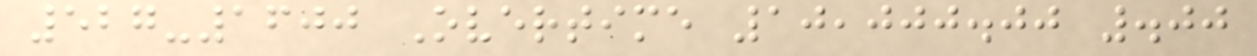527-1600 Overtime 10,000.00 .00
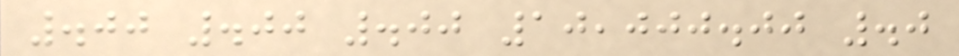.00 .00 .00 10,000.00 .0
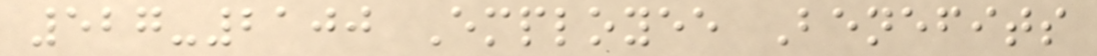527-2100 Employee Benefits
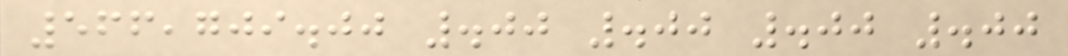566,709.00 .00 .00 .00 .00
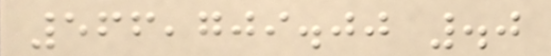566,709.00 .0
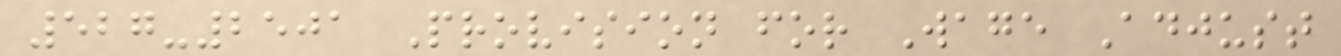527-2501 Provision for Wage Adjust
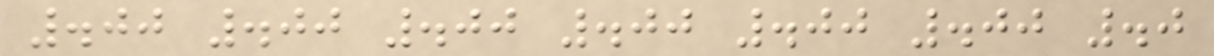.00 .00 .00 .00 .00 .00 .0
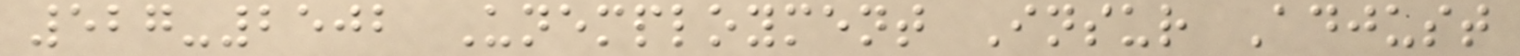527-2502 Unemployment Insur Adjust
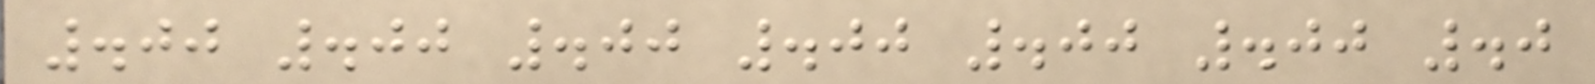.00 .00 .00 .00 .00 .00 .0
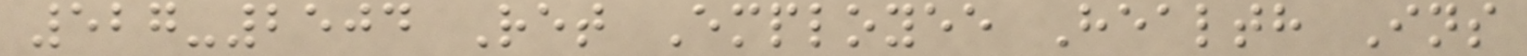527-2504 Ret Employee Health Ins
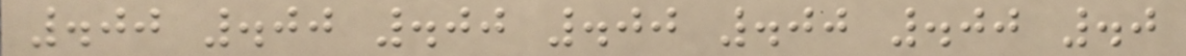.00 .00 .00 .00 .00 .00 .0
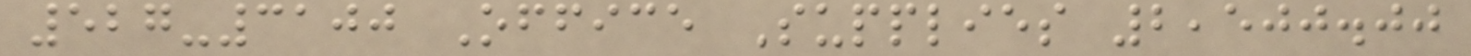527-3100 Office Supplies 2,500.00
